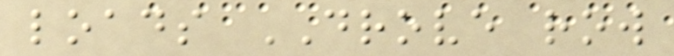loads DROVE row
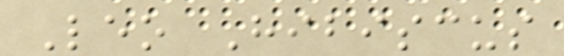Leo Hibiscus
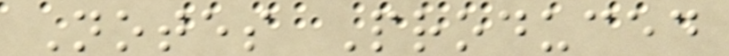Notes Produced
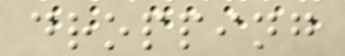dropping
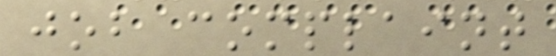job complaint
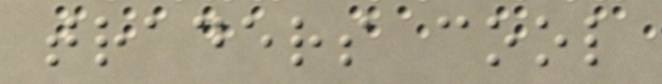traders cool
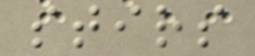stirs
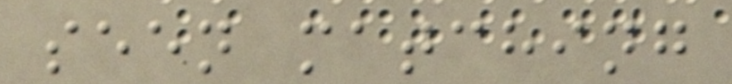seen matching
